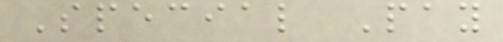Special Pay
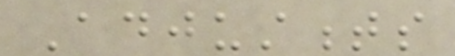Adjustments
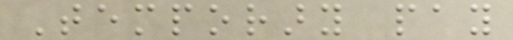Temporary pay
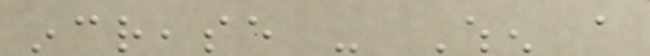increase - When a
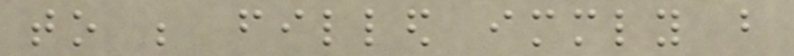to be filled immediately but
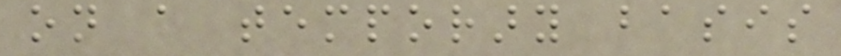on a temporary basis
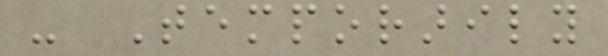- Temporarily
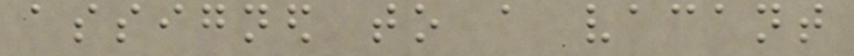assigned to a vacant
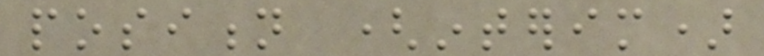position (interim)
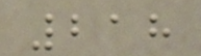218
